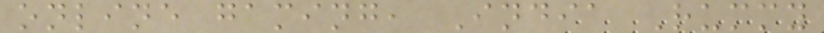online gaming, India Rummy
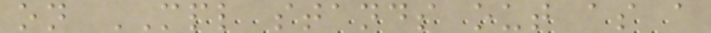on MPL stands out as a
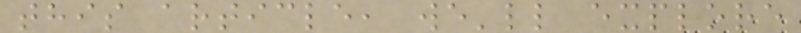this article, we'll explore
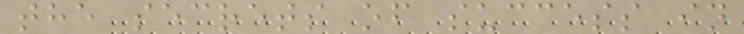the secrets of success in
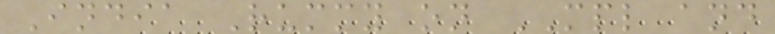India Rummy on MPL and
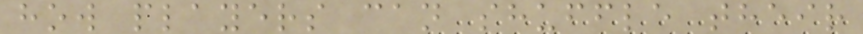how players can shuffle their
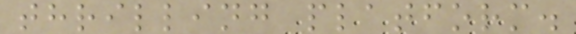thrilling platform.
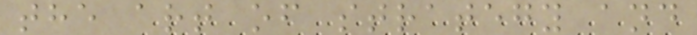the art of strategy and
